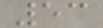53
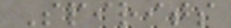Spirits
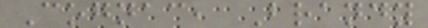Cognac, Brandy
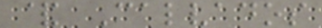& Calvados
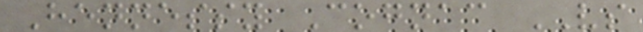Hennessy Cognac VS
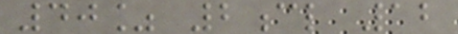40% 2cl 12
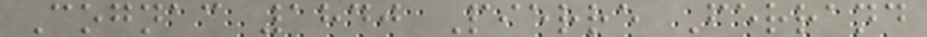Cognac 1840 Pierre Ferrand
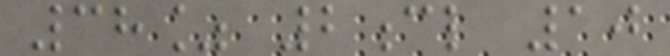38% 2cl 10
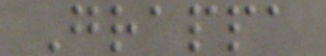Grappa
